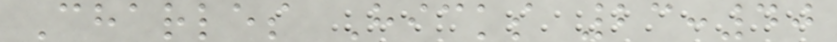Charles Hicks 23:40
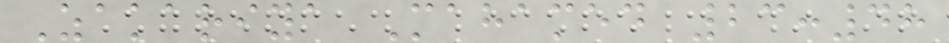Zakariya Mahamed 23:48
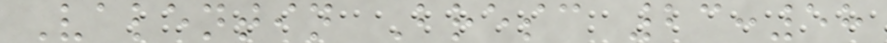Valentin Bresc 23:58
